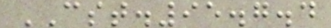CST.95.7.4
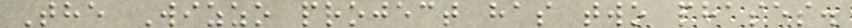The Wizzo project has two phases.
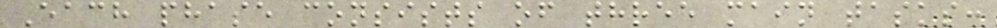Each phase consists of three main tasks:
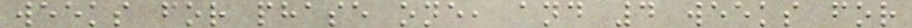weeks for phase one, and 4 weeks for
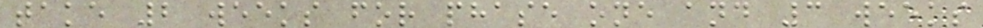take 2 weeks for phase one and 3 weeks
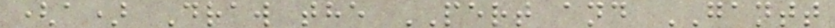(a) Draw the PERT and GANTT
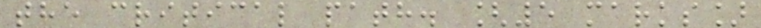the critical path. [5 marks]
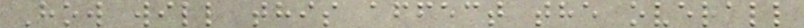How will this affect the overall
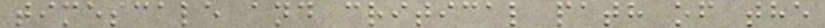timescale and critical path of the
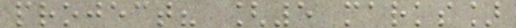project? [5 marks]
